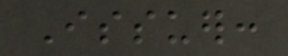Issuer:
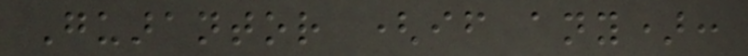Guarantor (if any):
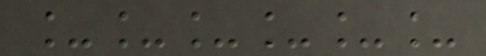______
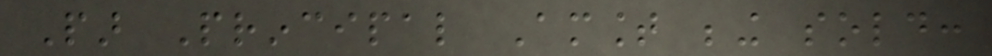Par Principal Amount being sold:
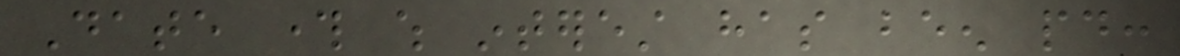Date through which interest has been paid:
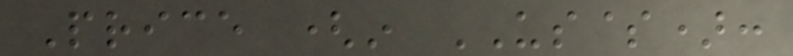Price (in US$):
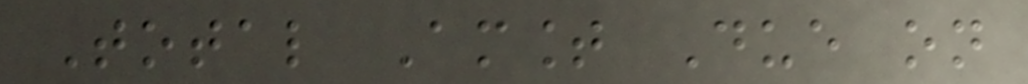Total Amount Due on
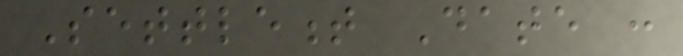Settlement Date :
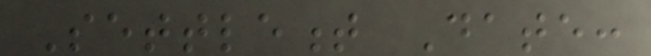Settlement Date:
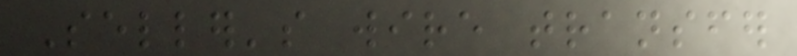Seller's wire transfer
